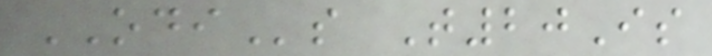ODIs T20Is
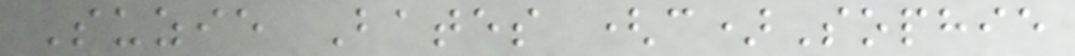Suzie Bates (c)Sophie
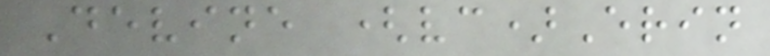Devine (vc)Erin
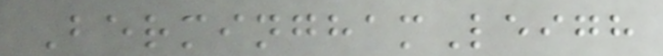BerminghamLeigh
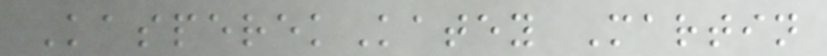KasperekKatey Martin
